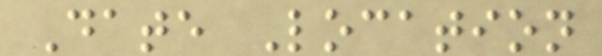Date Location
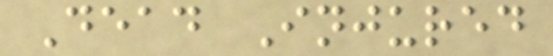Dead Injured
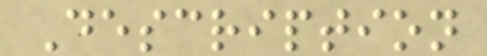Description
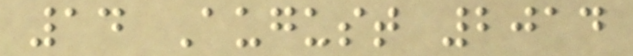14 August 2014
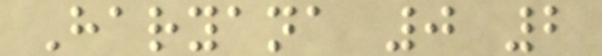Haryana 0 2
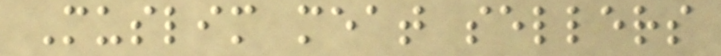Muslim meat sellers
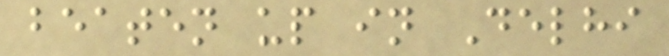beaten up in Delhi
